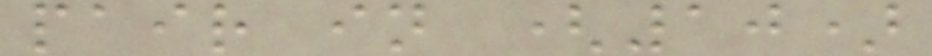pair in (10)
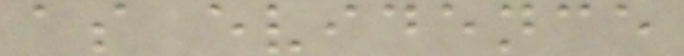as evidence
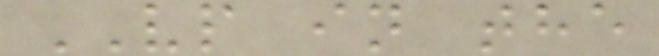VP in the
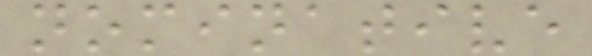nominative
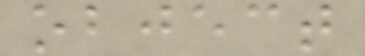object
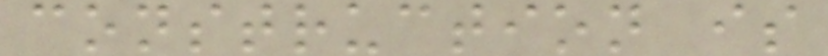construction is
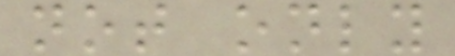not only
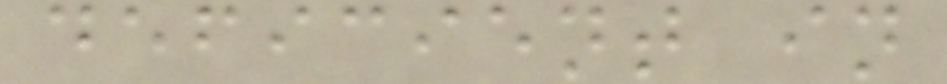deficient in
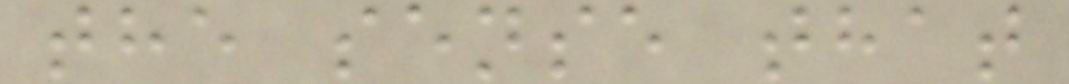the sense that
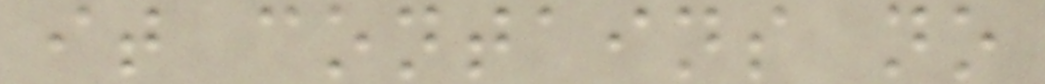it contains no
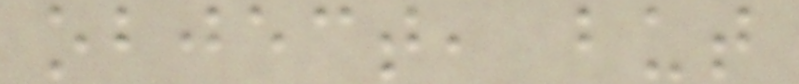object, but
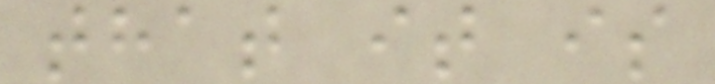that it is
